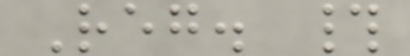Reg. #
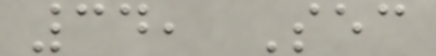34, Sec
